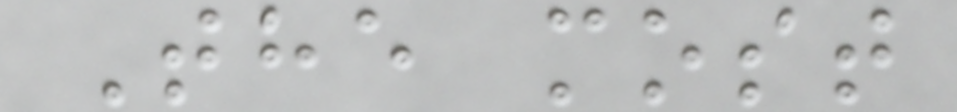The most
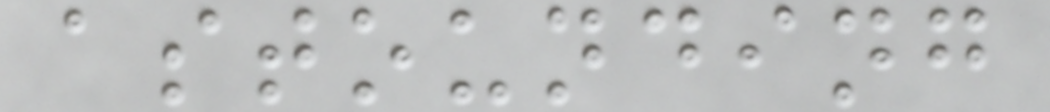astounding
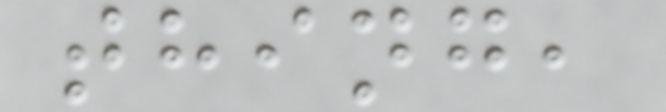thing,
